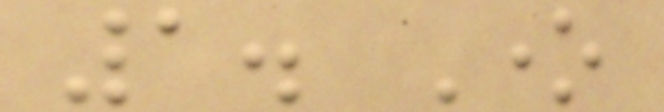1. One
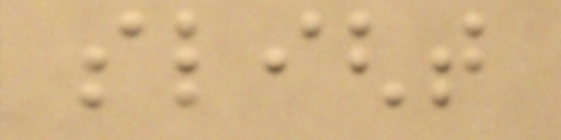slight
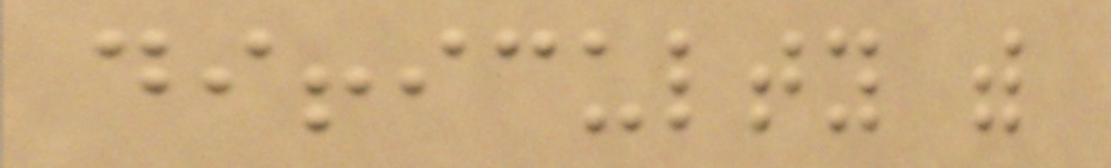difficulty with
